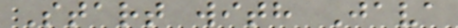Start with Java
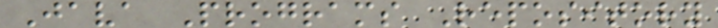Java Programs Repository
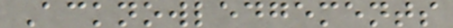Acknowledgements
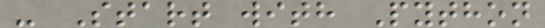- Start with Python
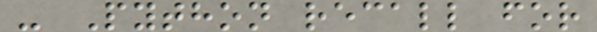- Python recall for
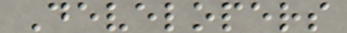Developers
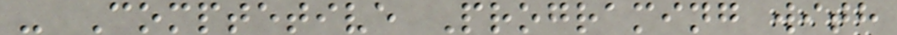- Comptetive Programing with
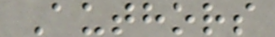Authors
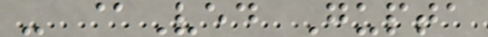- @Ved Gupta
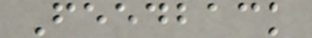Feedback
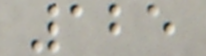125
